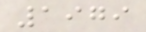1979
